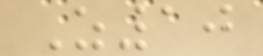Z10
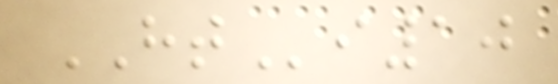HTi10
